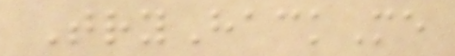TryHackMe
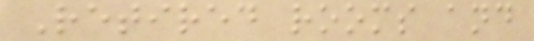Retired rooms and
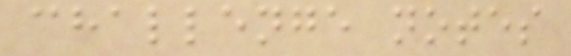challenge notes
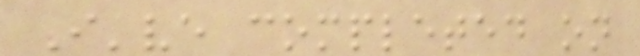I've completed on
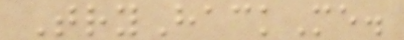TryHackMe.
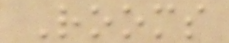Rooms
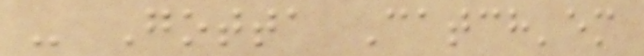- Gotta Catch'em
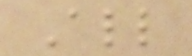All
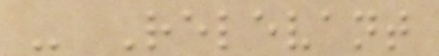- Relevant
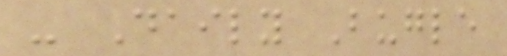- Daily Bugle
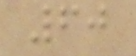60
